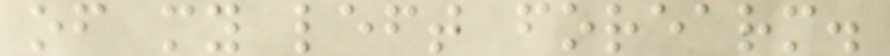of my left forearm.
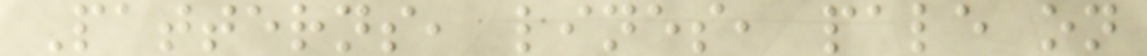Patterns, lines, pale on
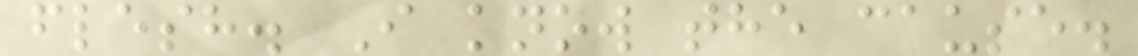flesh. I know the cause.
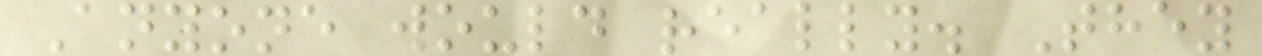Anyone would really. They
